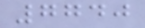7740
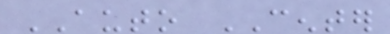AUTO CENTER
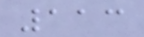113
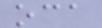oca
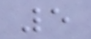5
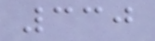330
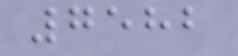7582
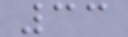33
